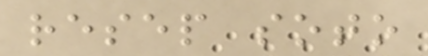resep soto
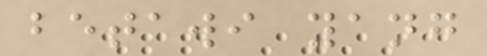betawi yang
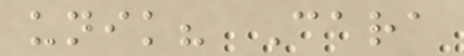unik? Cara
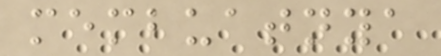membuatnya
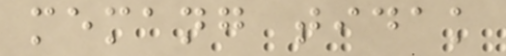memang tidak
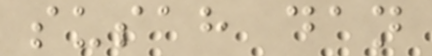susah dan
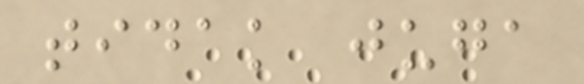tidak juga
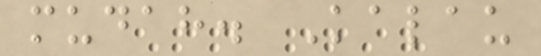mudah. Kalau
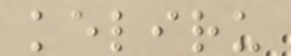keliru
